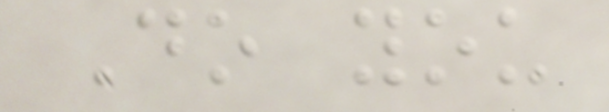Do you
